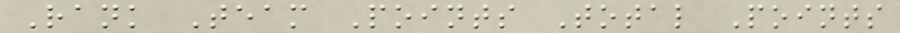Rank Team Points Total Points
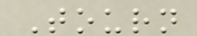Tourn
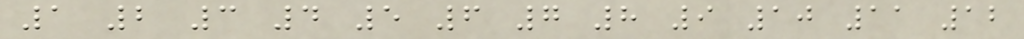1 2 3 4 5 6 7 8 9 10 11 12
